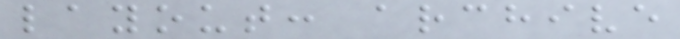layout: archive
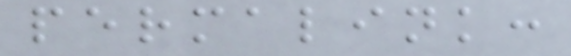permalink:
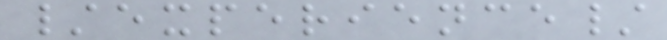/experience/
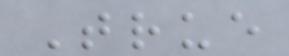True
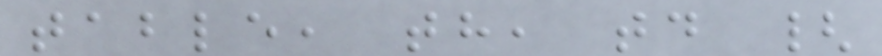table, th, td {
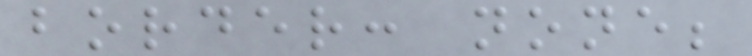border: none;
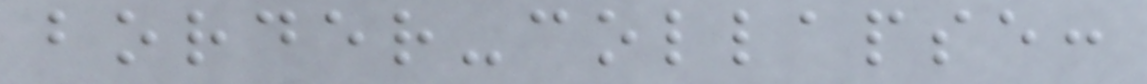border-collapse:
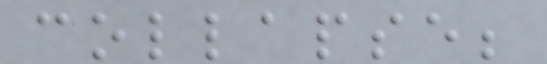collapse;
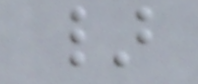}
